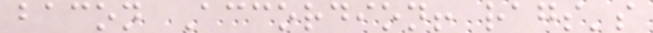bacon Accordion! rags's
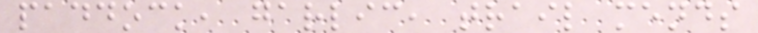paddock, garlic, trail mends
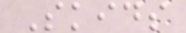Skids
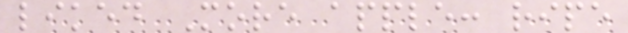liked More apple: ripe
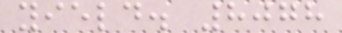yield. 8078
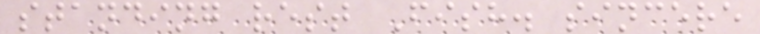standing rest Fish. sincere
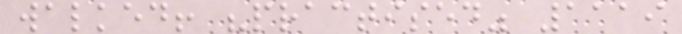walked! "practised" 1119
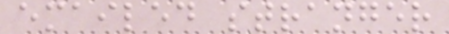emailed stranger
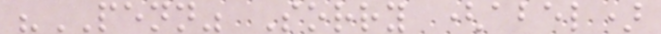"PENN" Sorry (abel)
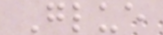Glue
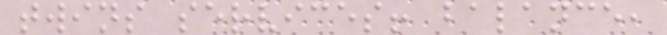twins services! balance,
